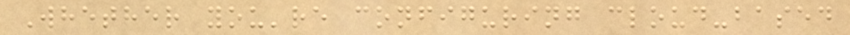Whether you're configuring cloud-based
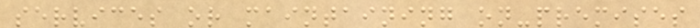services or maintaining on-premises
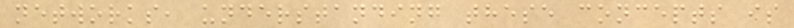networks, understanding these concepts is
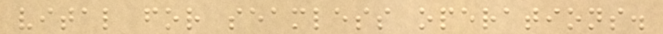vital for seamless operations.
